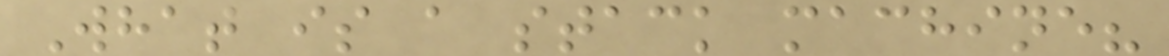What is a stack machine?
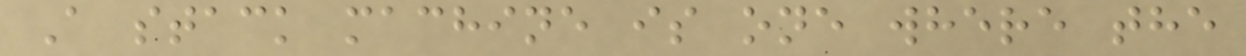A stack machine is one where the
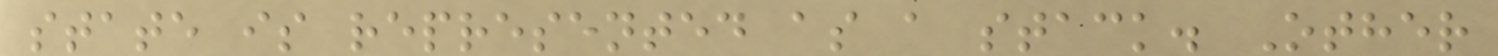state is represented as a stack. Other
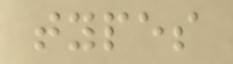types
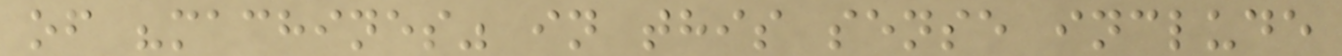of "machines" in this sense include
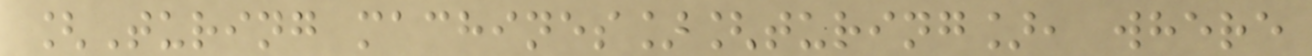[Turing machines][turing], where
